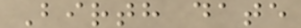Birth date
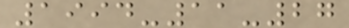1994-11-27
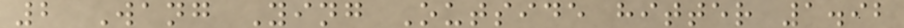2 Wang Ying Outside hitter 1.92
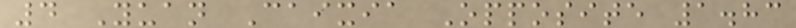4 Yuan Caixia Opposite 1.83
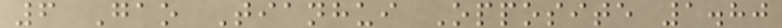6 Gao Tianhui Opposite 1.80
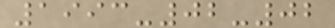1993-02-02
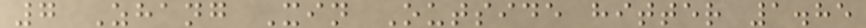7 Zhang Xin Outside hitter 1.85
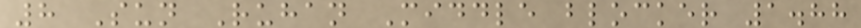8 Sun Ruhan Middle blocker 1.88
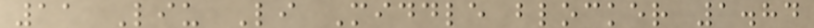11 Liu Li Middle blocker 1.84
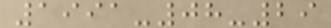1991-08-29
